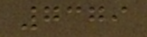7379
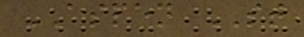ASPEN ST
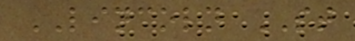LINCOLN ST
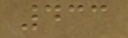433
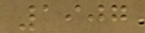1907
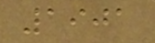1901
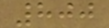800
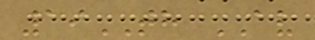19TH AV
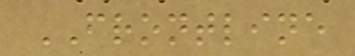FRONTLINE
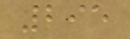295
